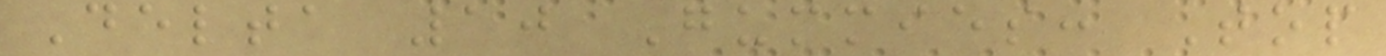Delta 10 Gummies: Top
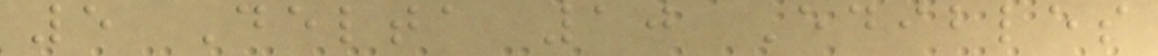5 Delta 10 Edibles
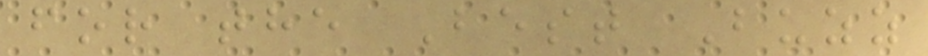for the Best Buzz
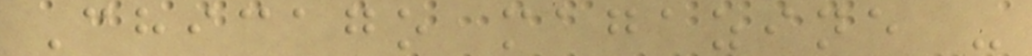Chicago magazine -
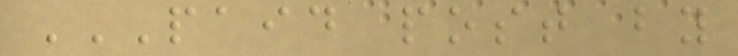PAID POST BY
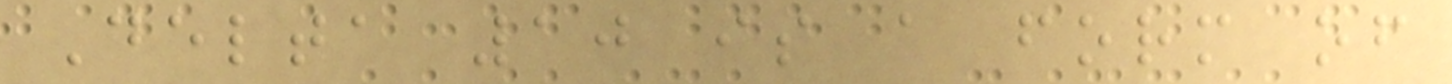Delta 10 is a form of
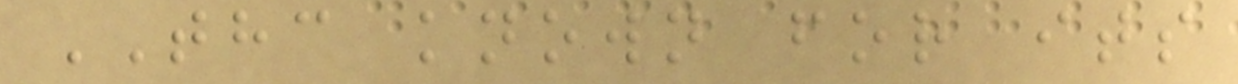THC known for its
